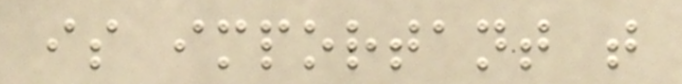is important that
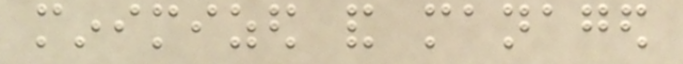minimized and managed
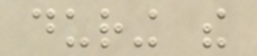during the
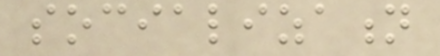socialization
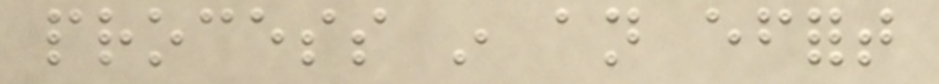process in an effort
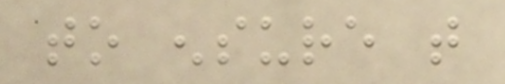to ensure that
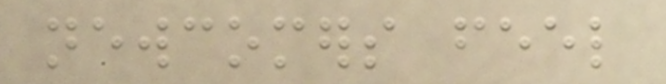newcomers feel
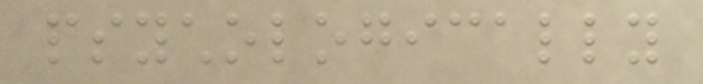psychologically
